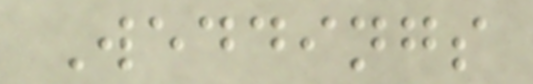Weddings
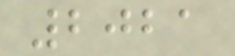2021
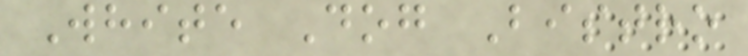White Dog Bistro
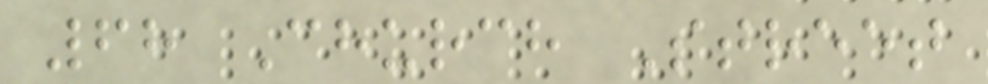68 Church Street
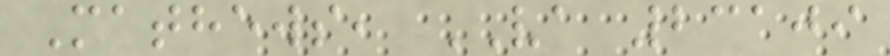Mathews, VA 23109
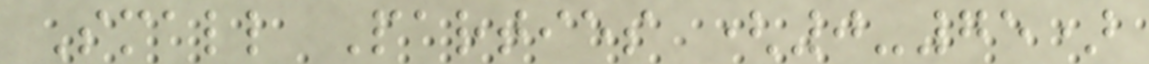Small Parties (0-75)
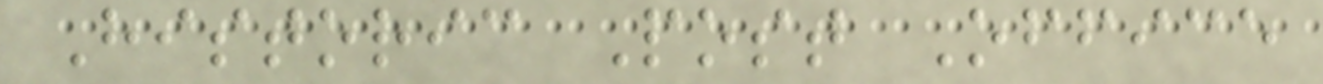Historic Post Office
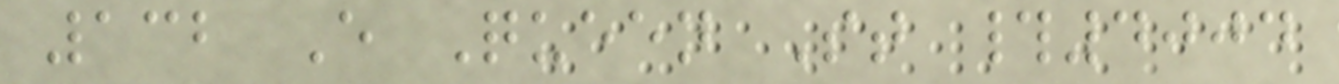132 E Queen St #4004
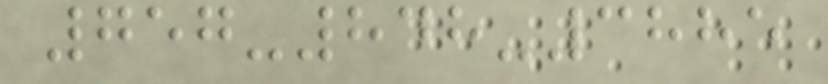757-848-3885
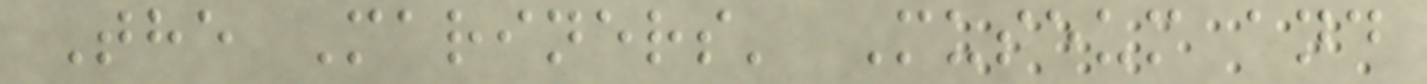The Mariners' Museum and
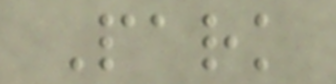Park
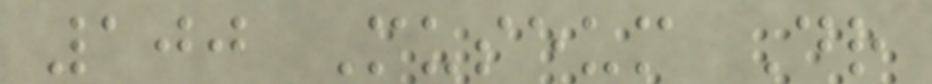100 Museum Dr
